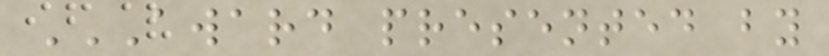AWARD PRESENTED BY
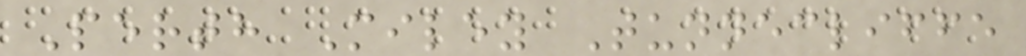Perth Miley Tunnecliffe
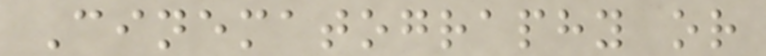Cinematography or
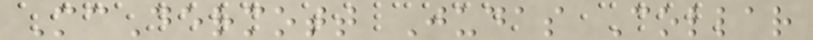McDermott Judas Collar
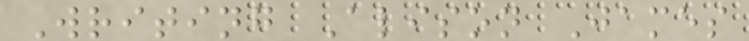Writing Alison James
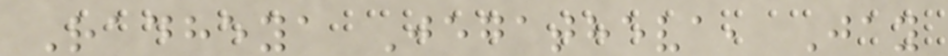Radheya Jegatheva, Jay
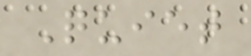Quiet
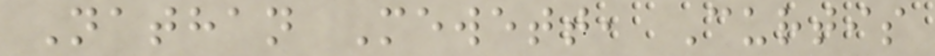Nathan Mewett, Curtis
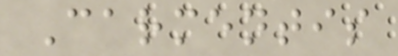Carmentis
